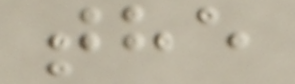the
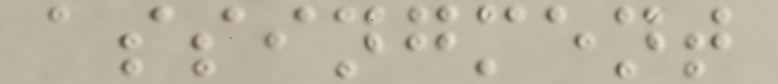assingment
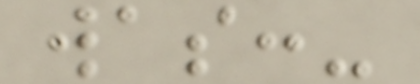was:-
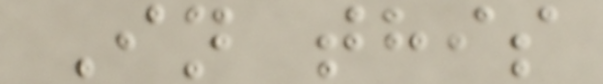In this
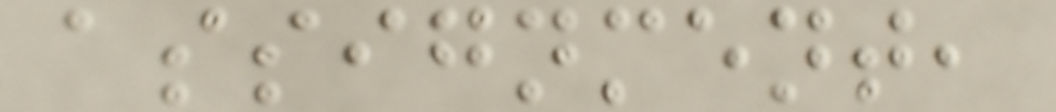assignment,
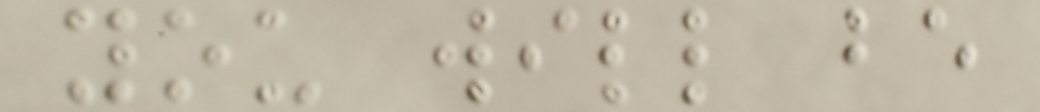you will be
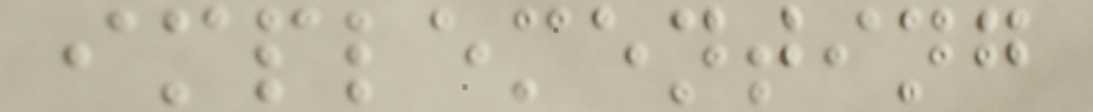implementing
